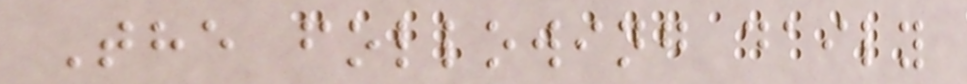The following daily
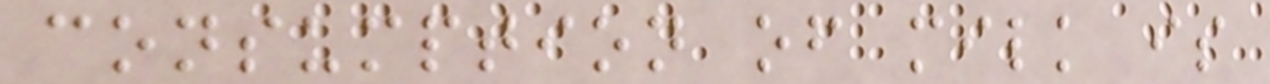consumption of milk is
